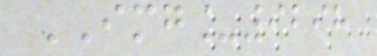IMG_9298
